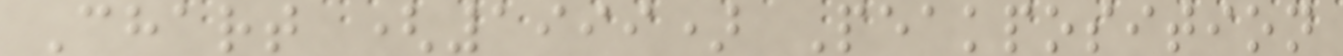Chart (1999) Peakposition
